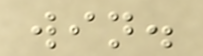win.
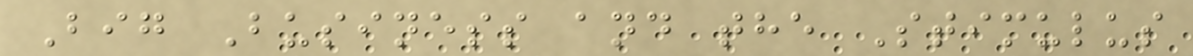Big Business and the Stimulus
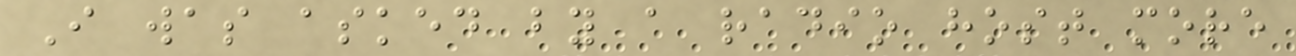I was asked by a radio host more
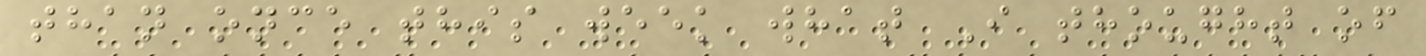than once this week what I thought of
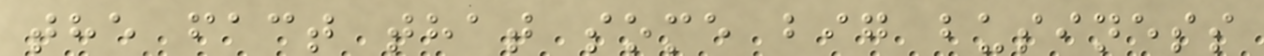the fact that some big business
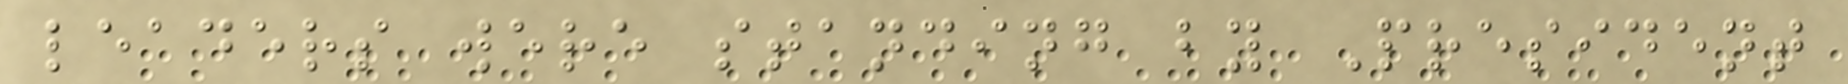leaders were standing by President
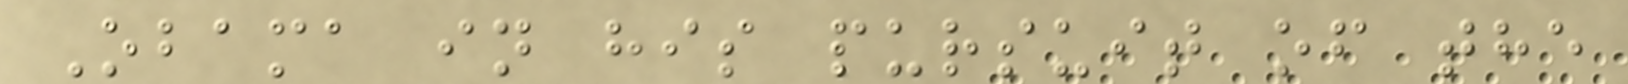Obama in his pursuit of the
